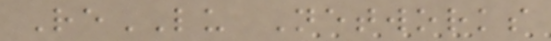ReLU Networks
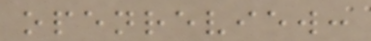openreview:
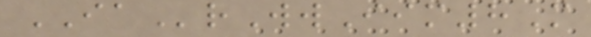IArWwIim8M
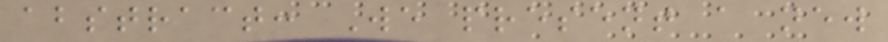abstract: We present a new
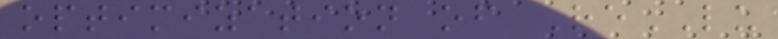optimization of ReLU
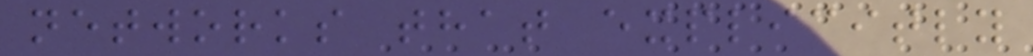networks that explicitly
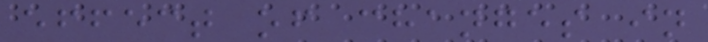effect of changes in
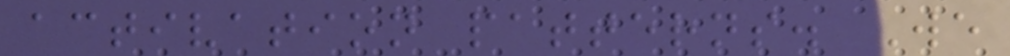activation patterns. We
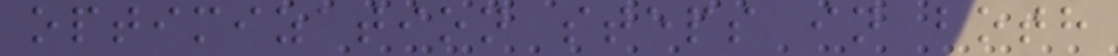optimization steps in both
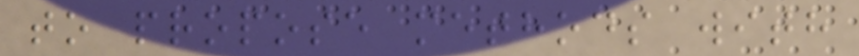to propose methods with
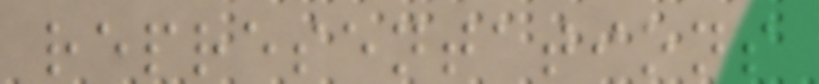representations
